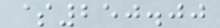$250.00
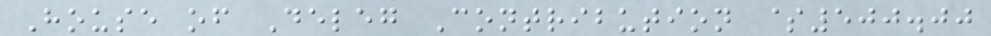House of Deleg Contribution $500.00
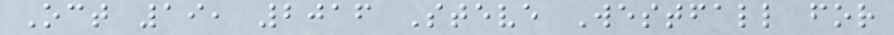Oct 19, 2016 Steve Westfall for
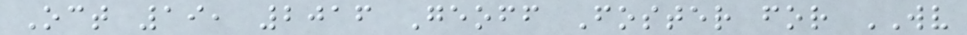Oct 19, 2016 Geoff Foster for WV
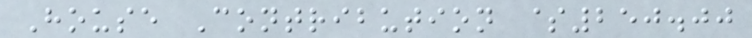House Contribution $250.00
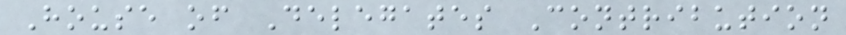House of Delegates Contribution
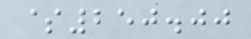$250.00
